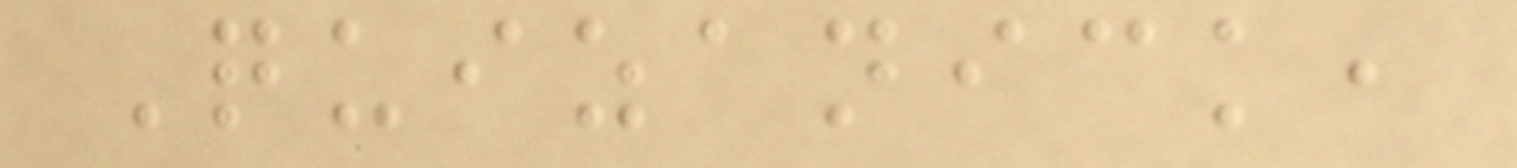Quizanick,
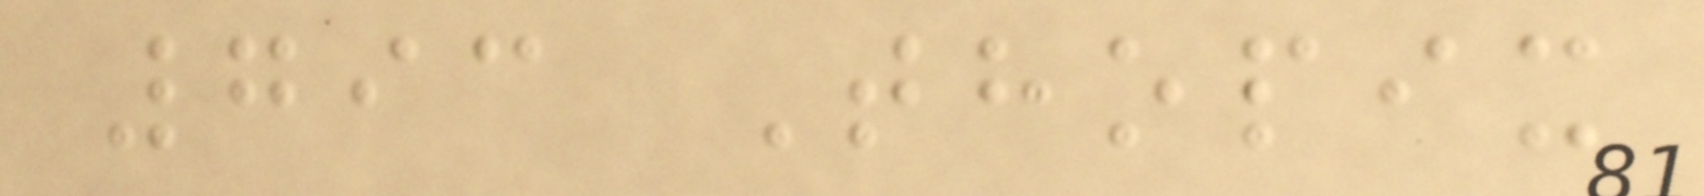793 Thopix
